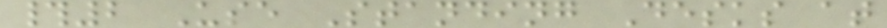#2 Use Standing Desks at
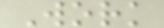Work
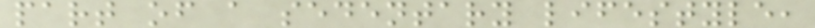part of a sedentary lifestyle,
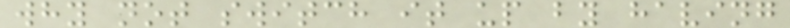why not switch it up by having
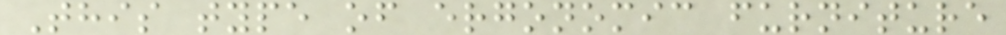This type of ergonomic furniture
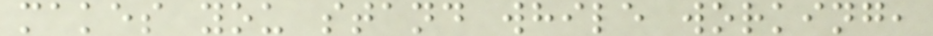makes you stand while working,
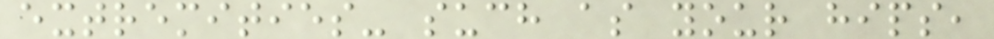extremities- such as your hips,
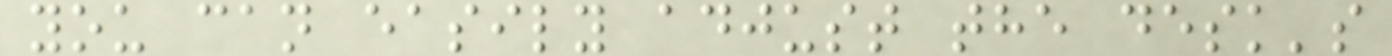you can easily adjust the desk's
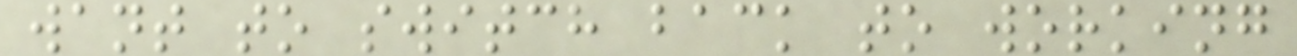want to switch back to working
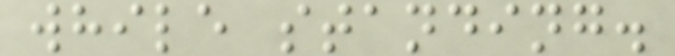while standing.
